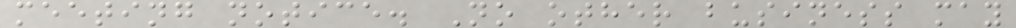meeting notice. No other business may
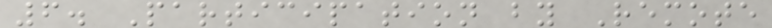6. Participation by Remote
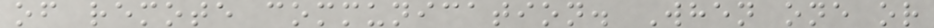of remote communication. When one or
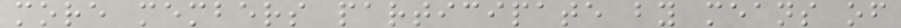more members participate by means of
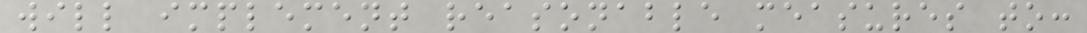will implement reasonable measures to:
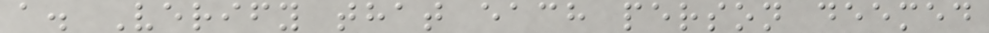a. Verify that each person deemed
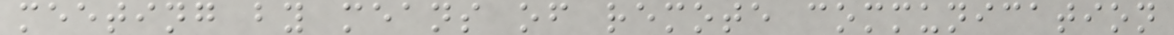meeting by means of remote communication
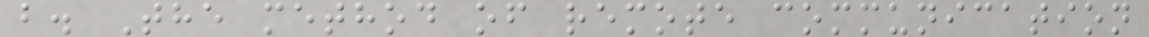b. The method of remote communication
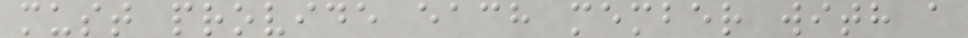must provide each member with a
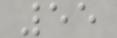55
